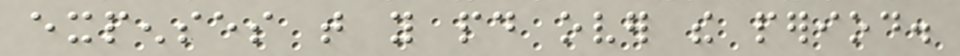expenses that you paid over the period.
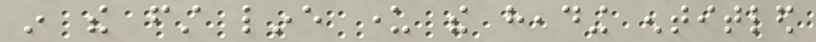in the first line under the heading entitled
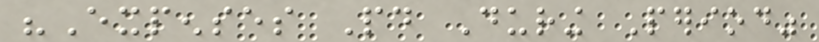"Expenses Paid During Period"
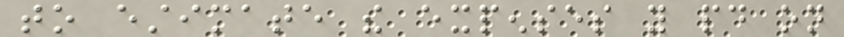to estimate the expenses you paid on
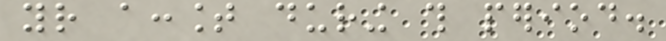your account during this period.
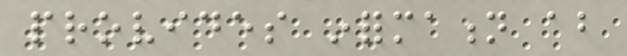provides information about
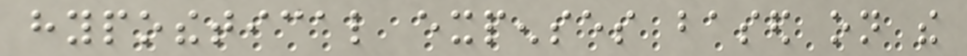hypothetical expenses based on the
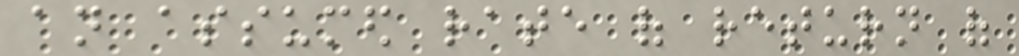an assumed rate of return of
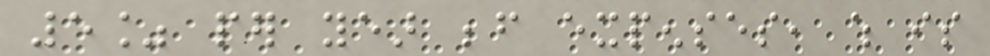5% per year before expenses, which is
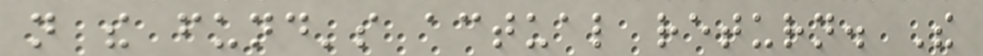not the fund's actual return. The
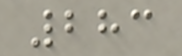283
